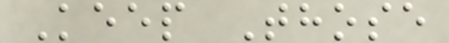Keep Those
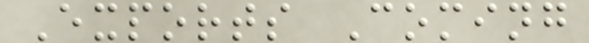Exports Coming
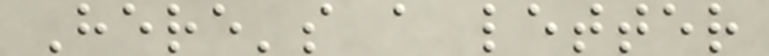Here's a letter
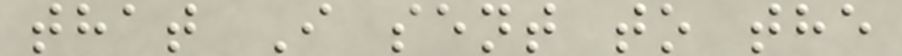that I sent to the
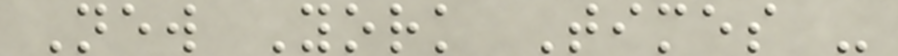New York Times -
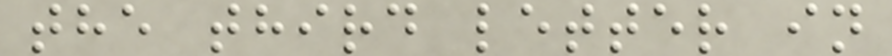the third letter in
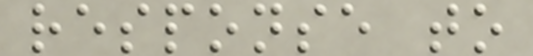response to
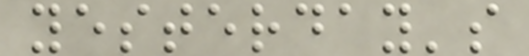yesterday's
